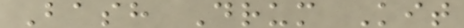Bash Drum Kit
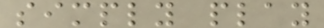simply play
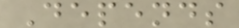Depends
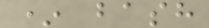* bash
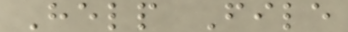Help File
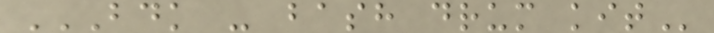BDK - BASH DRUM KIT
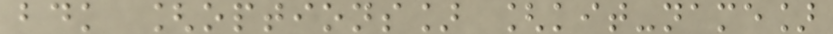bdk [options] [kit-name]
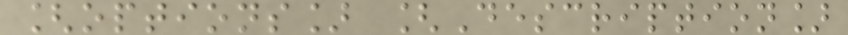[options] [Description]
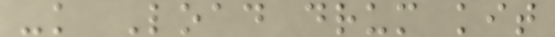-k Load drum kit
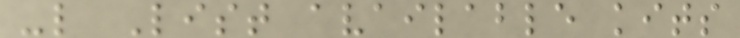-l List available kits
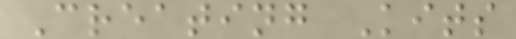Creating Kits
